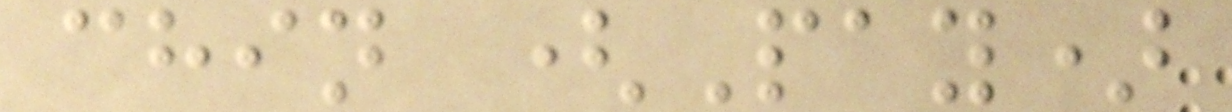chin (Pay)
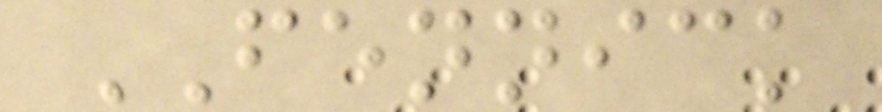FENNICK
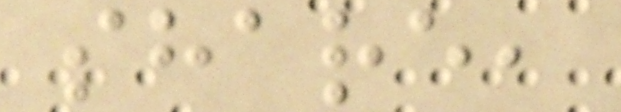share,
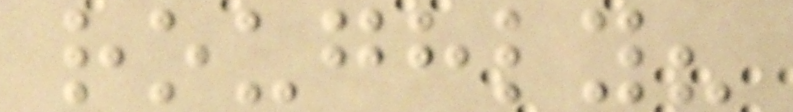roughly?
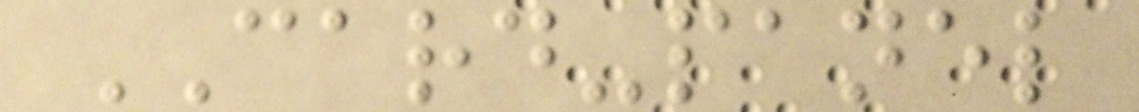CARD-panel
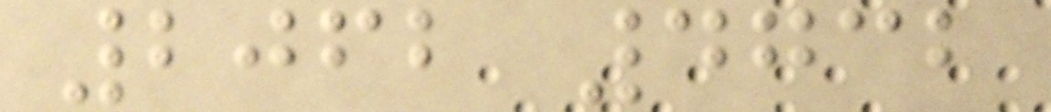2062 4732
